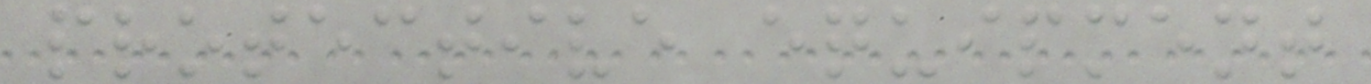protective equipment
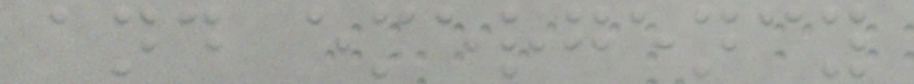and emergency
